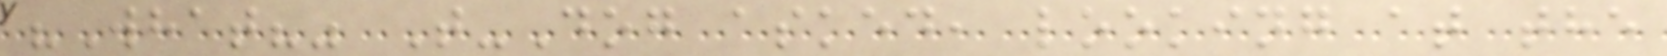"What?" T-Dog asked, looking at the
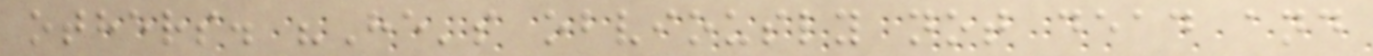others. "He's obviously not dead and
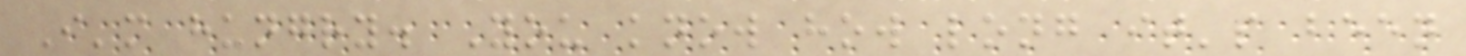I'm hungry. You know how long it's been
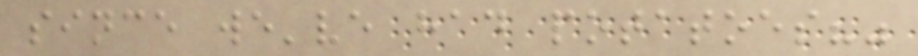since we've had potatoes?"
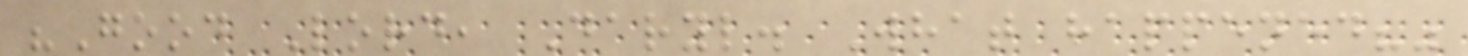"Good Lord, Daryl. What happened?"
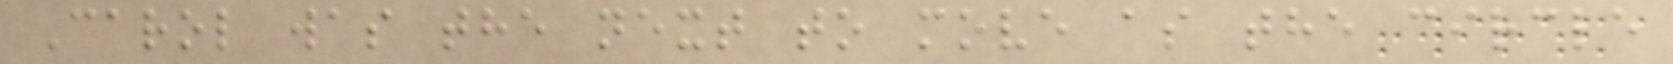Carol was the next to move as the circle
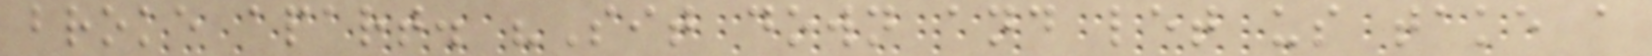broke apart. "Sit down and let us take a
